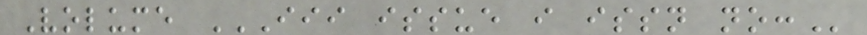Volume III ISSUE I ISSN NO:
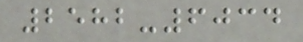2582-6034
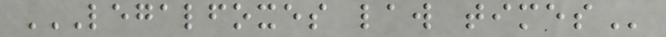LEGALFOXES LAW TIMES
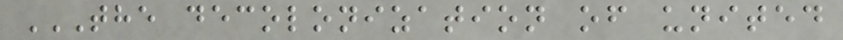THE DECOLONIZATION OF UNITED
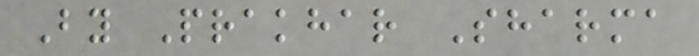By Prakhar Sharma
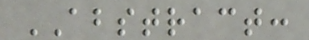ABSTRACT:
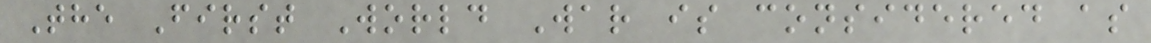The First World War is considered as
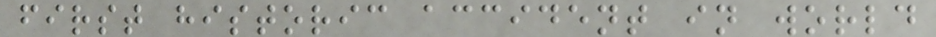first historic accident in world
